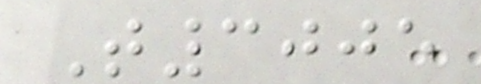T3005
